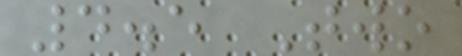4.5 Two
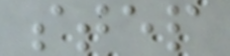step
